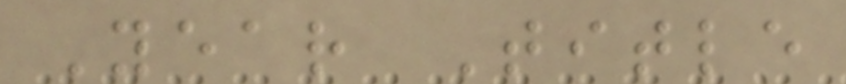Year Title
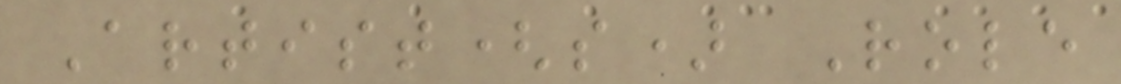Artist(s) Role
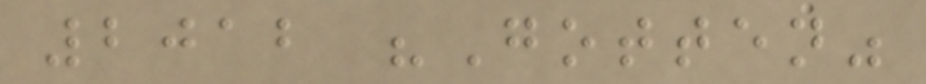2012 "Gotten"
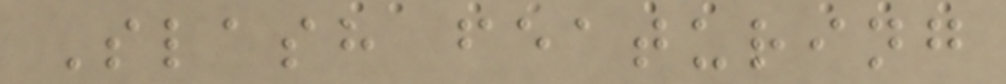Slash featuring
